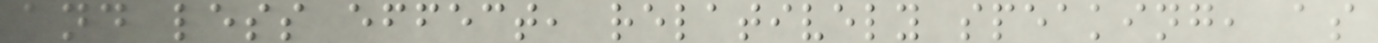and less effect, relatively speaking, as
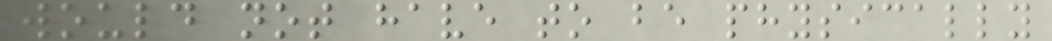would not have to be physically
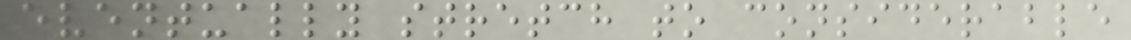eventually stretch to considerable
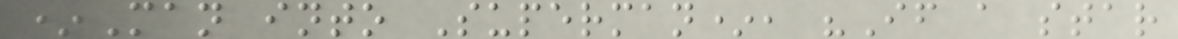*Man into Superman*, "If a star
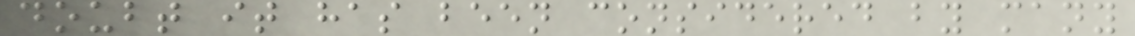doubt it has been considered by many
